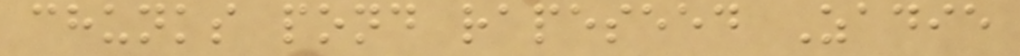chunks pond rapeseed Zadie
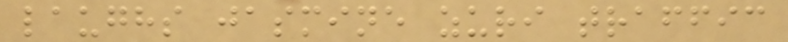laughs jasmine zuri traffic
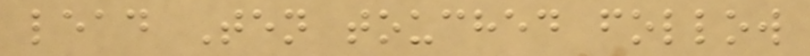lead Ten touched follow
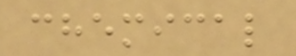chemical
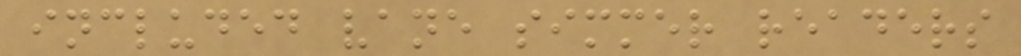included vane simmer readers
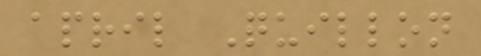april Quillon
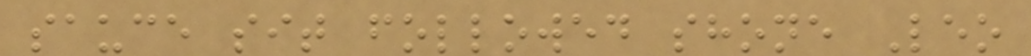sauce sit followed shone Leo
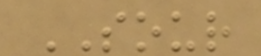SOUR
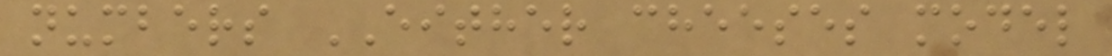numbers EITHER cheeses model
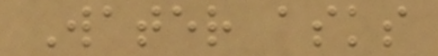Water asks
